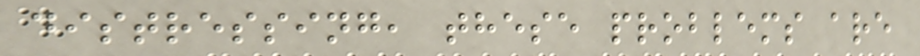distressing, these problems are
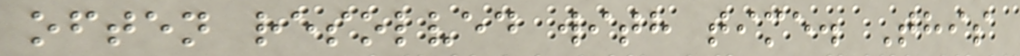often resolved with time. This
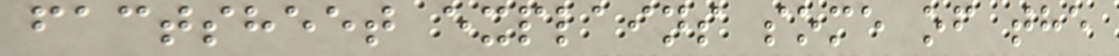factsheet explains some of the
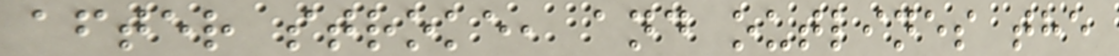after stroke, and outlines the
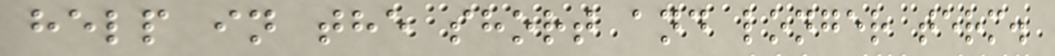help in the short and longer term.
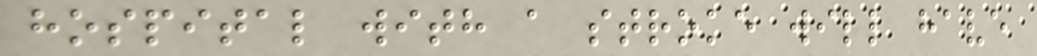hospital with a stroke will have
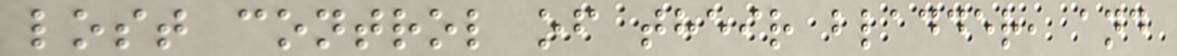lost control of their bladder, and
